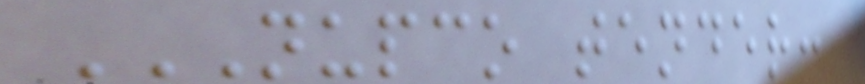NUPCO TENDER:
